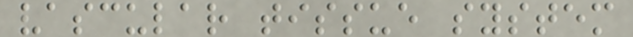vascular tissue system
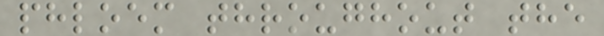phloem throughout the
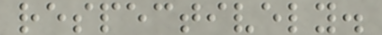respectively.
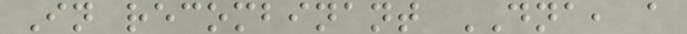In recombinant DNA, a
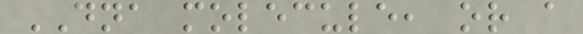DNA molecule, or a
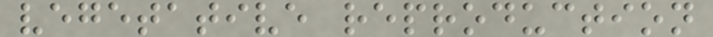vegetative reproduction
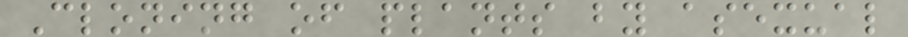Cloning of plants by asexual
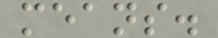means.
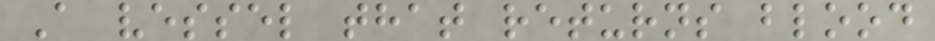A vessel that returns blood
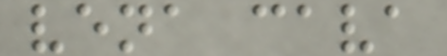vena cava
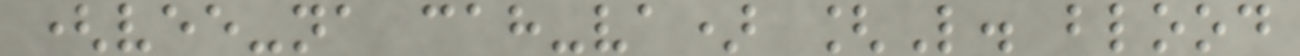(vee-na cah-va) [L. blood
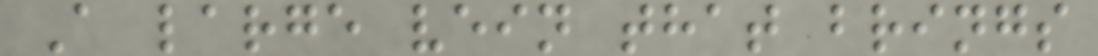A large vein that brings
